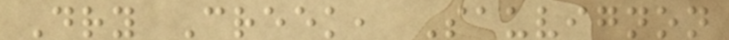Dry Creek, Sauvignon
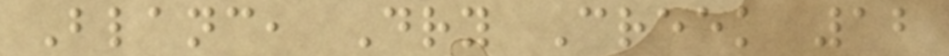Blanc, Dry Creek 12
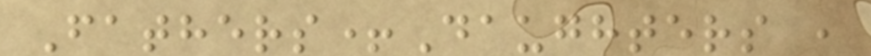Fathers+Daughters ,
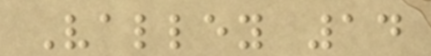Valley 14
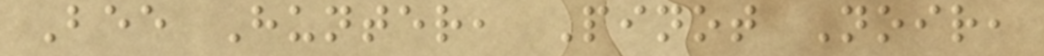Bee Hunter, Pinot Noir,
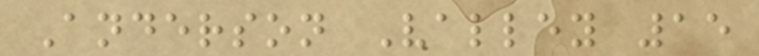Anderson Valley 15
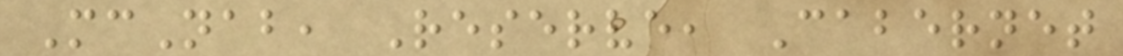McNab, Reserve, Cabernet
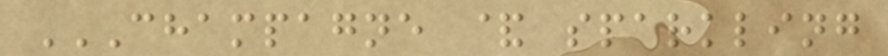CHAMPAGNE & SPARKLING
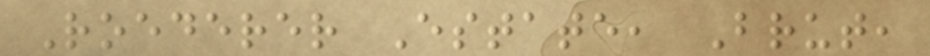Roederer Estate, Brut,
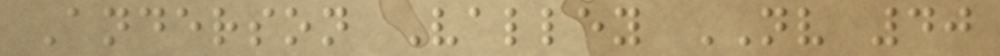Anderson Valley NV 40
